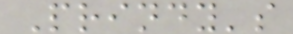Prindy's
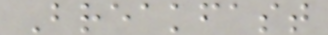Breakfast
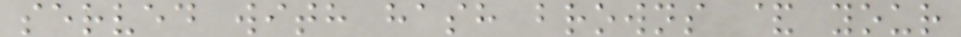served with hash browns & your
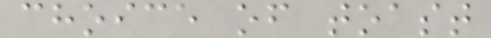choice of toast
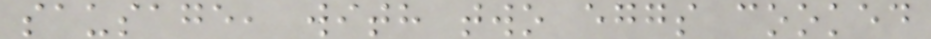sausage, with two eggs cooked
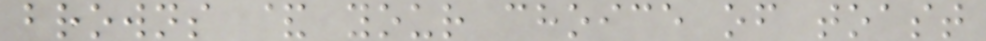browns & your choice of toast
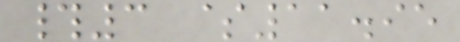#3 $11.95
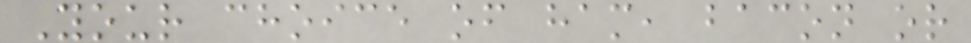Your choice of ham, bacon or
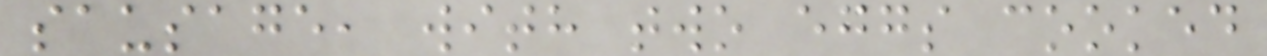sausage, with two eggs cooked
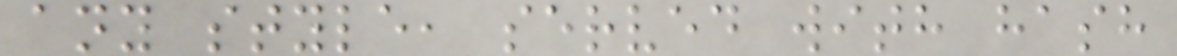any style, served with hash
